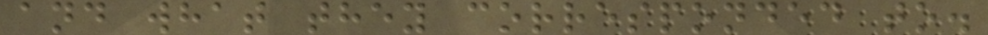and what they corresponded to.
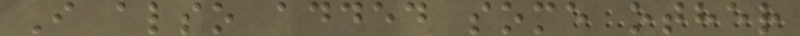I also added some other
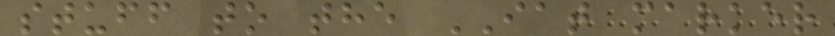stuff to the IAT marker
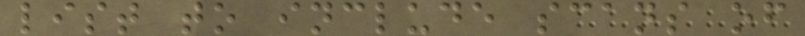list to include scans of
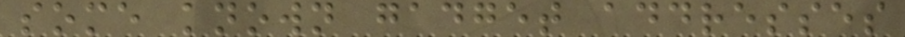some known gadget addresses
